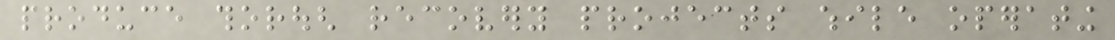produce thorough recovery projects while operating
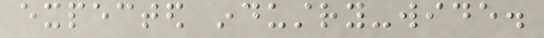expected industry-wide.
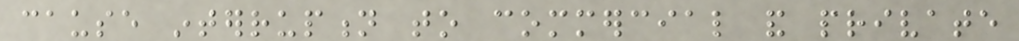cause interruption to commercial and private
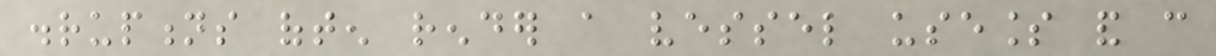disruptions often render a vessel useless and can
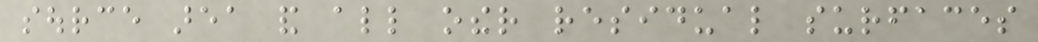source area and all other residual surfaces
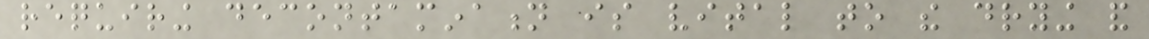requiring decontamination is vital to the drying and
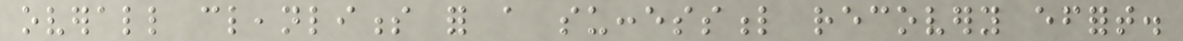overall cleanliness for a successful recovery effort.
